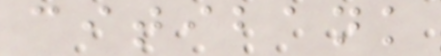citibank
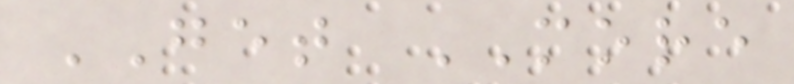GET MORE
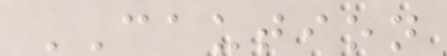CAUTION
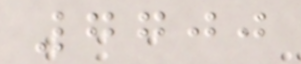7700
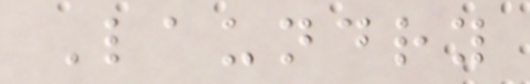Laundry
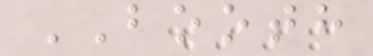BOOTH
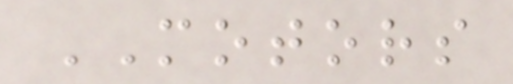MOTORS
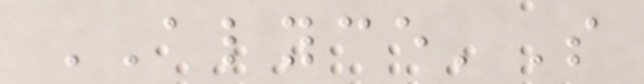ALYCE'S
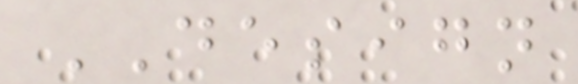DESIGN
